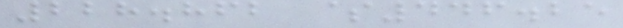228.862 $446.25
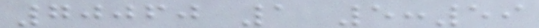70060 1 5:59
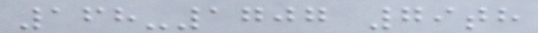168-1707 79th
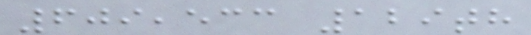609,533 129th
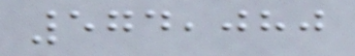574,080
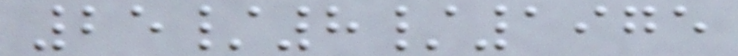25/8/1975
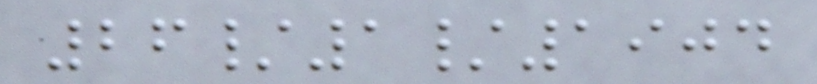26/1/1904
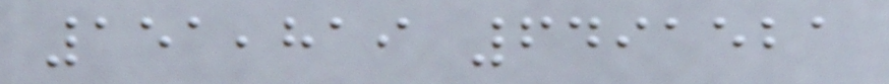151,819 6491521
